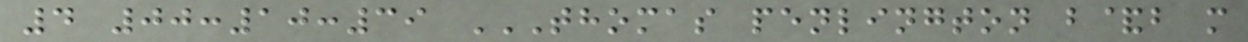4 00:10:39 THOMAS PENLINGTON B&B M
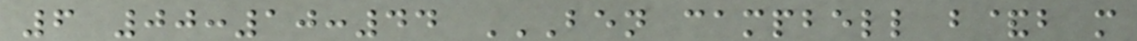6 00:10:44 BEN CAMPBELL B&B M
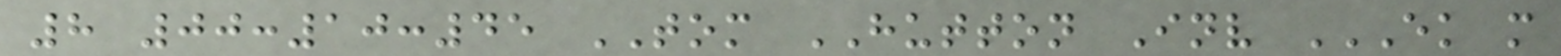8 00:10:45 TOM HUTTON Inv EK M
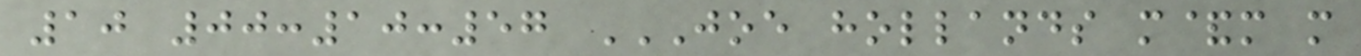10 00:10:57 JOE HOLLANDS M&M M
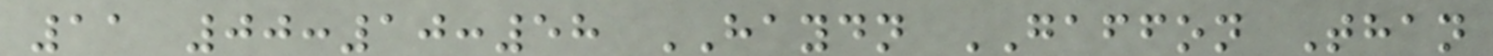11 00:10:58 HAYDN GAFFON Than
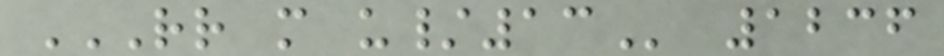RR M U/13 1236
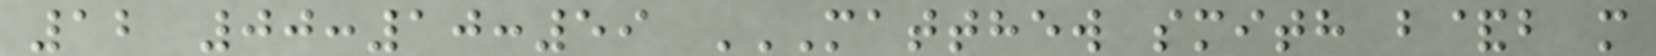12 00:10:59 MATTHEW SMITH B&B M
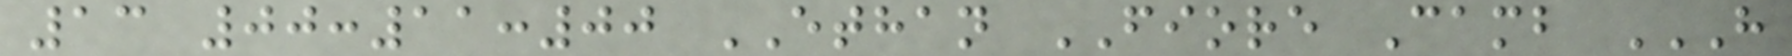13 00:11:00 ETHAN FIORE Camb H
